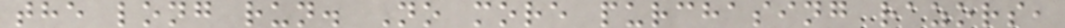the long run. No more purchasing razors,
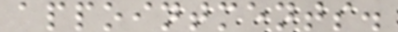appointments.
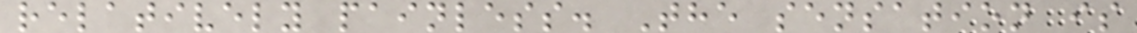relatively painless. The sensation is
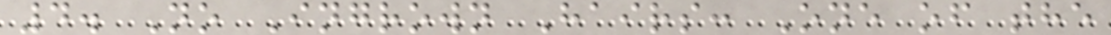4. No Ingrown Hairs: One of the
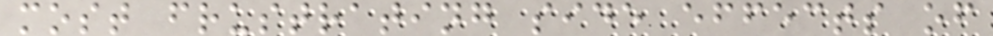most frustrating side effects of
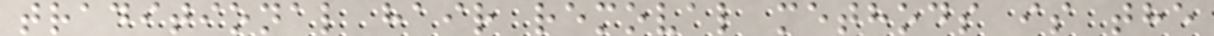traditional hair removal methods is the
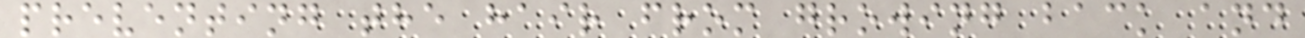preventing the hair from growing back and
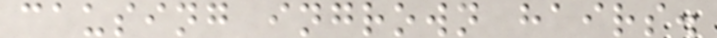causing ingrown hairs.
